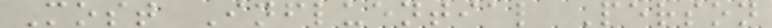Most Influential Person
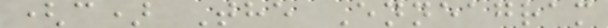(c) The Enneagram
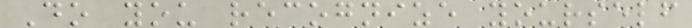Do you recognize yourself
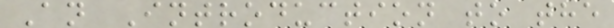An Introduction to the
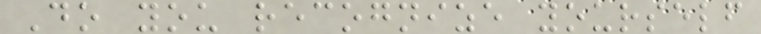Do you recognize yourself
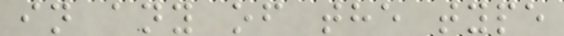in any of the type
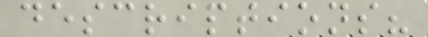descriptions?
